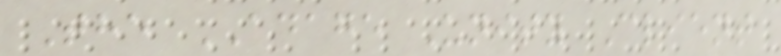The ADAGE Unity Client
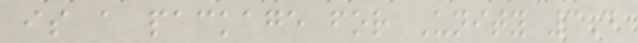is a package for Unity 3D
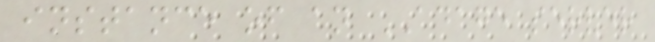instance of an ADAGE server
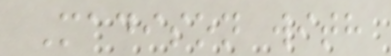Madison with
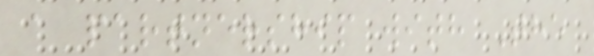a partnership with The
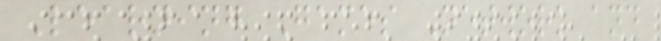Learning Games Network and
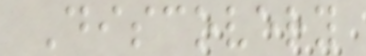Discovery
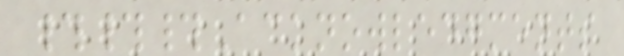###Acknowledgments
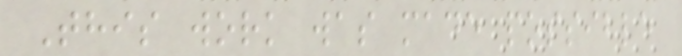This work was made possible
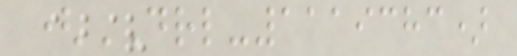(DRL-1119383)
